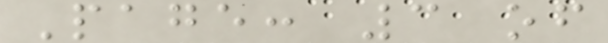Page: 3 of
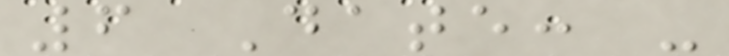6 Date: -
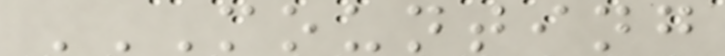MOUNTING
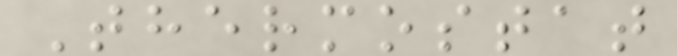Thermostat
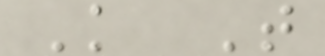K T
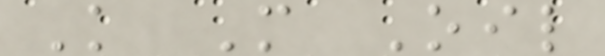K M Oil
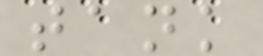tank
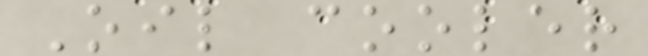Oil cooler
